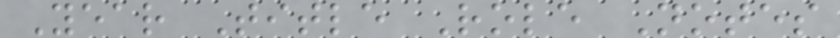Year Title Role Notes
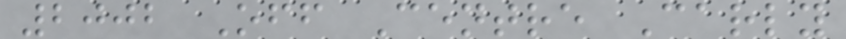2002 Off Centre Carly
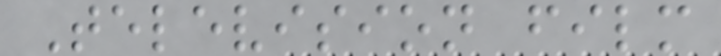Television film
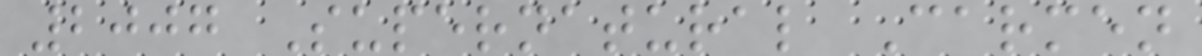2007 Supernatural Carmen
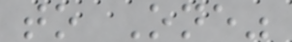to One"
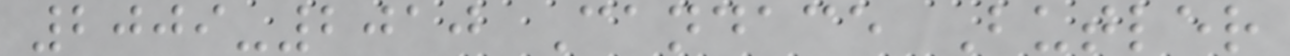2009-2010 Candace Butler
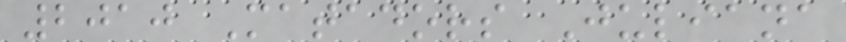2010 Matadors Juliana
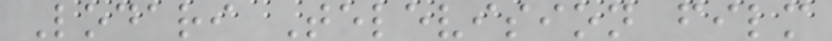Lodari Television film
